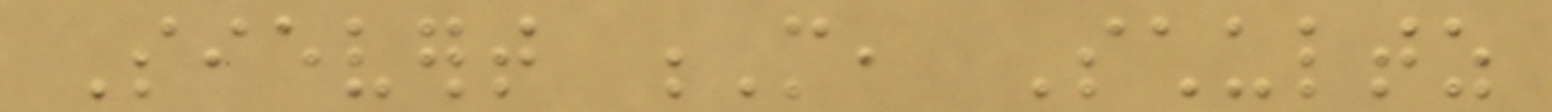Sievert M, Schultz
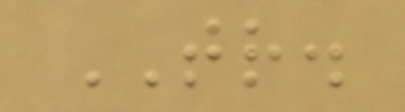TR.
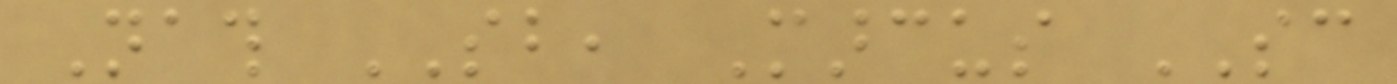Nath SB, Marcus SC
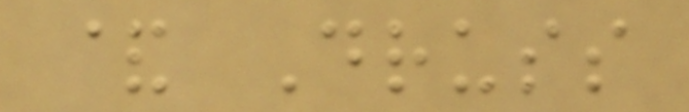& Druss
